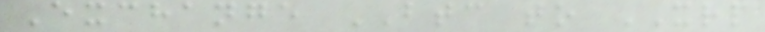Exchange BTC to XRP
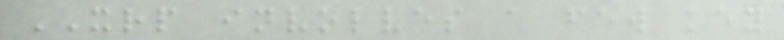XRP involves a few key
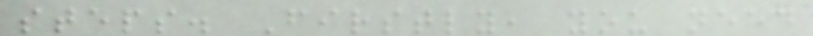steps. Firstly, you need
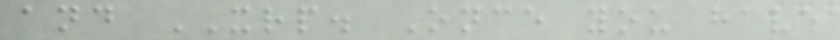and XRP. Once you have
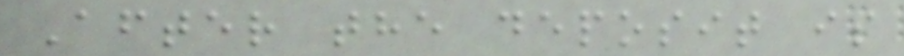After the deposit is
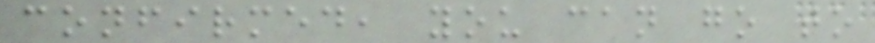confirmed, you can go to
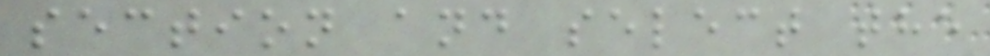section and select the
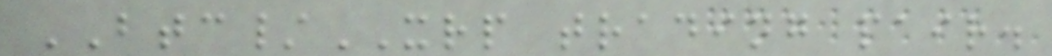BTC/XRP trading pair.
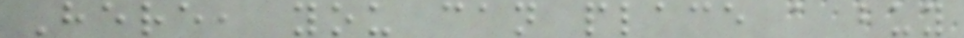Here, you can place a buy
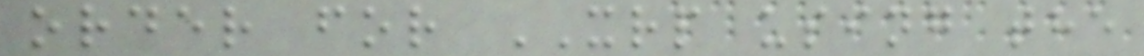order for XRP using the
